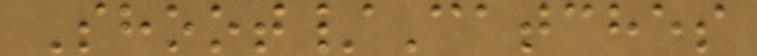Shoot/Catches
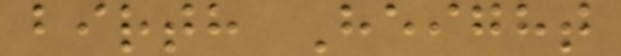birth Height
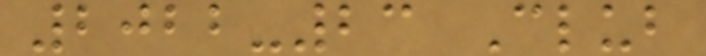2022-23 Club
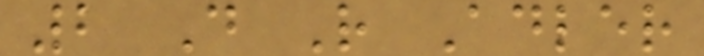2 D R Adler
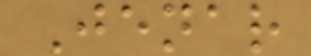Jenar
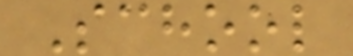School
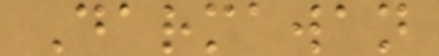Darmawan
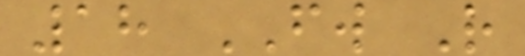18 FW R
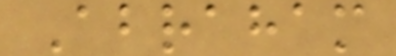Abraham
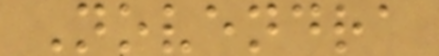Novendra
